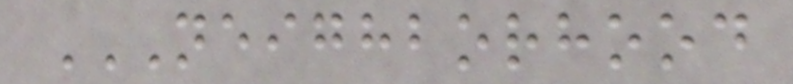NEIGHBORHOOD
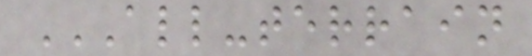ALL-TERRAIN
